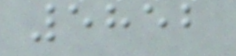5852
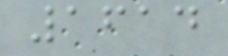1614
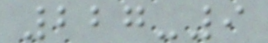227-9
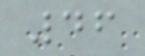46
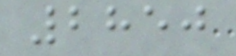2850
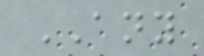ANY
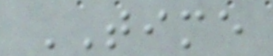TIME
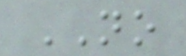NO
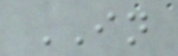IN
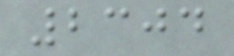2304
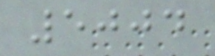5004
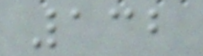132
